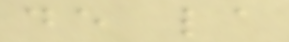de la
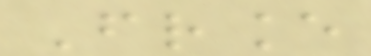France
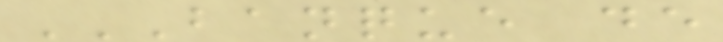BANQUE DE
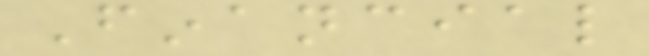Financial
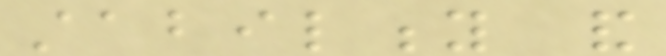stability and
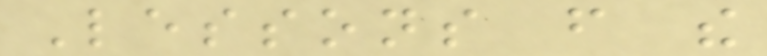Lessons from the
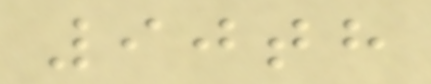90th
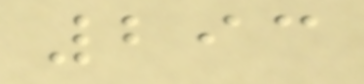293
